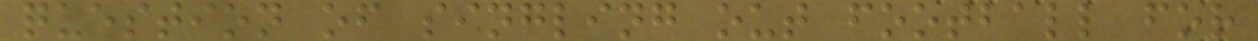question of singling out football for
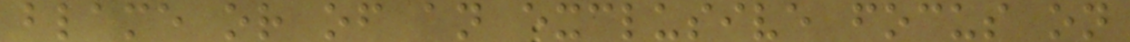blame or of an exclusive focus on
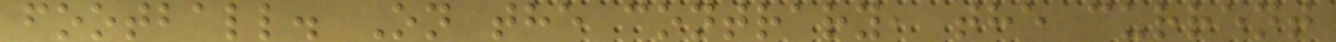football. On the contrary, the current
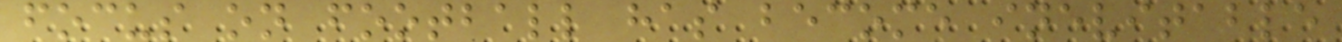focus on football has become inevitable
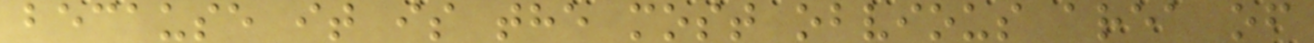because it is the most obvious area of
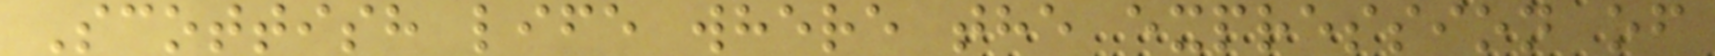Scottish life where the expression of
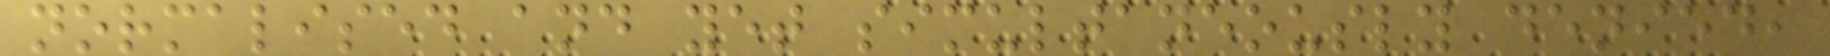normalised and yet simultaneously denied,
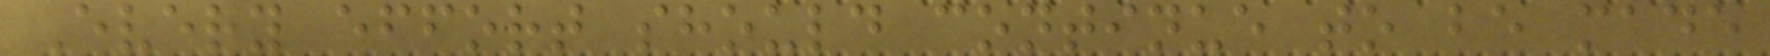Every effort should continue to be made
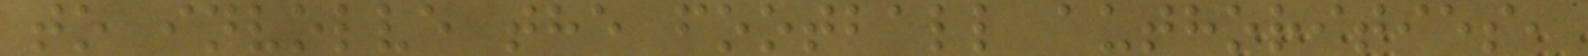to involve the football authorities,
